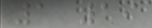1 19
